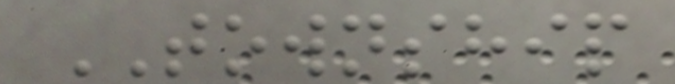TOWNSHIP
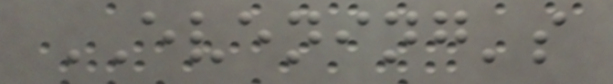EVENING's
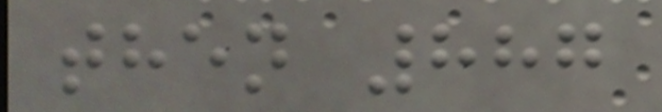then 887
